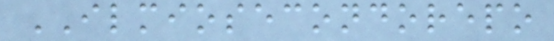ILMIOSECONDOREPO
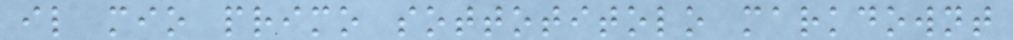il mio primo sottotitolo markdownt
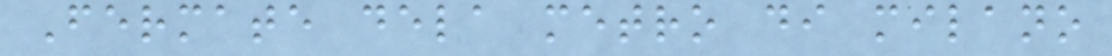Fermate dela metro di milano
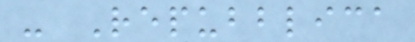- Repubblica
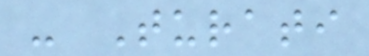- Turati
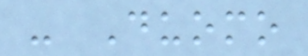- Duomo
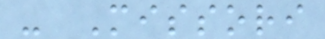- Missori
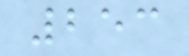253
